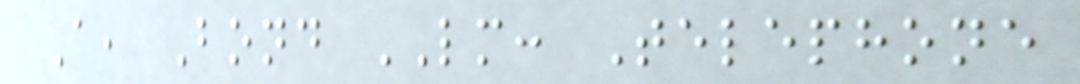A, Bond LM: Telephone
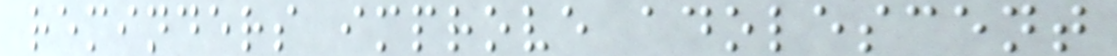reminders improve adolescent
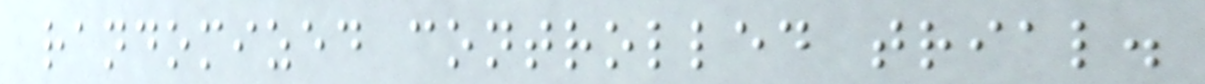randomized controlled trial.
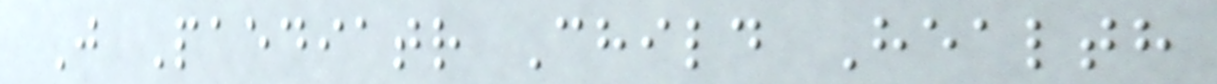J Paediatr Child Health
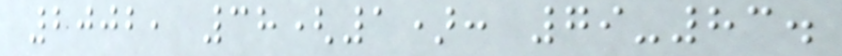2002, 38(1): 79-83.
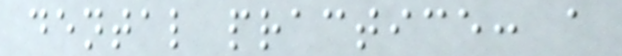dental practice: a
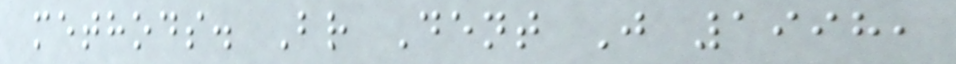methods. Br Dent J 1998,
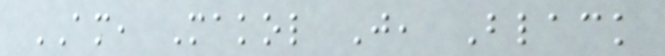AM, Makol J, Black
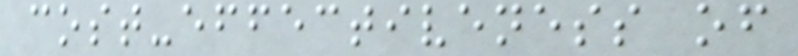cost-effectiveness of
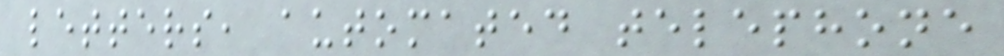letters, automated telephone
